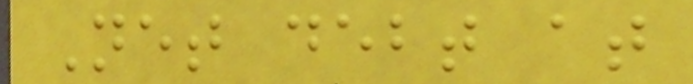Net debt at
